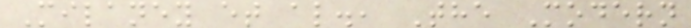Milaney et al., The Modern
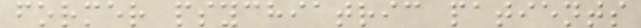former psychiatric patients
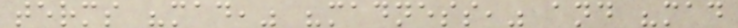terms "mad," "madness," and "mad
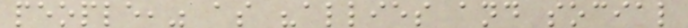people," as "allies and social
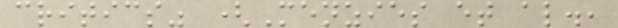critics" (Menzies et al.,
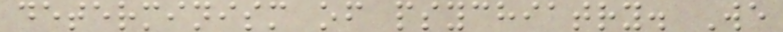determinism of psychiatry. We
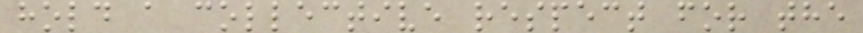hold a collective respect for the
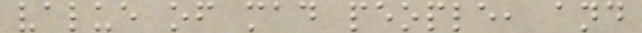value of mad people, and
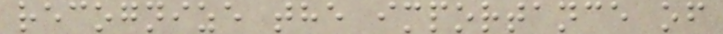recognize the importance of
